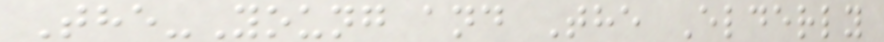The-Young and The Elderly
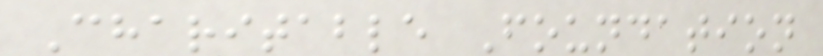Charitable Foundation
